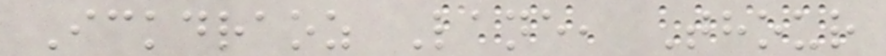Ickdraoz Lane, Thour
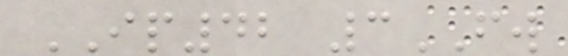IP42 3FW
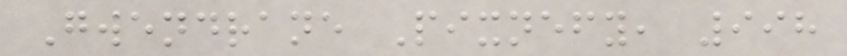Gwendrane Pixnefy, 998
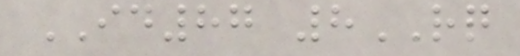ID87 8RQ
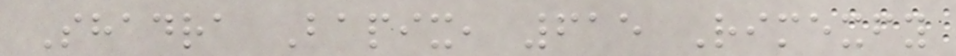Shadra Bapix, 615 Rimexfy
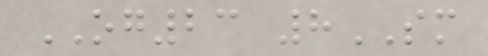OG23 8SM
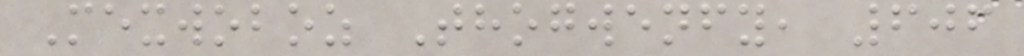Mexwoboz Thogwenfy, 606
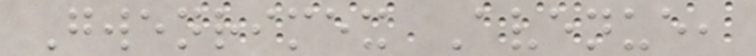Gwenrimex Avenue,
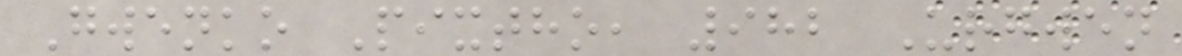Gwenko Pixtho, 982 Urgwen
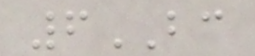6BC
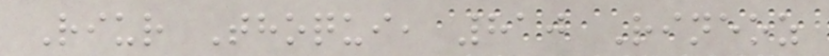Riur Thoqui, 810 Rineoz
